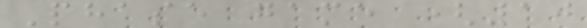Phase game (10
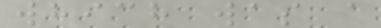which was a
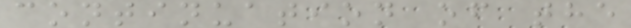continuation of the
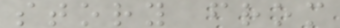story from
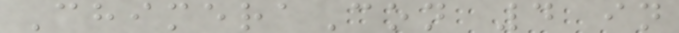ChimeraCon 4 in
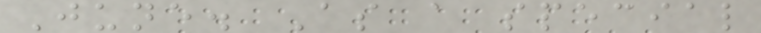June. As a special
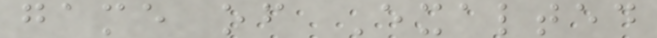game of Exalted
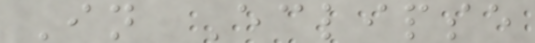In Eclipse
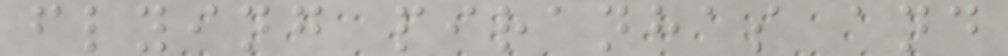flying piranhas and
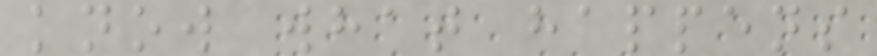know what happens
